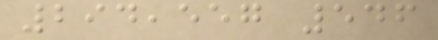294,557 546
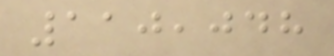110,048
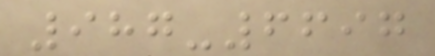987-6697
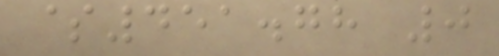$451.78 0
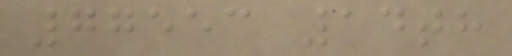77553 14th
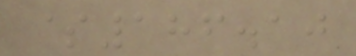$186.10
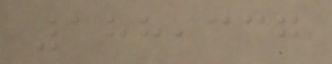188,337
